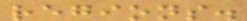regions.
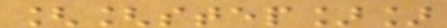[[step]]
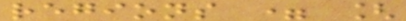regions = [
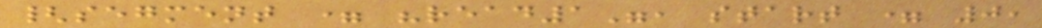{segment = "read1", start = 0,
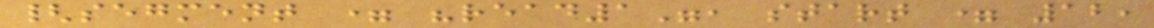{segment = "read1", start = 12,
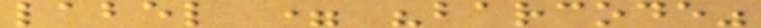label = "barcode"
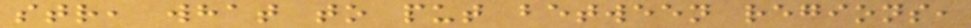str, what to put between regions,
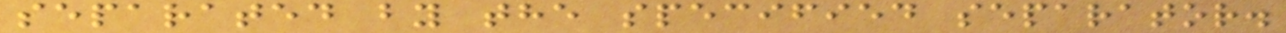separated by the specified separator.
